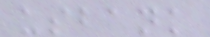usbank
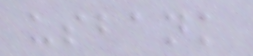usbank
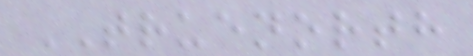TRUENORTH
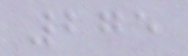275
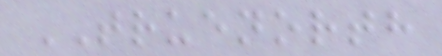TRUENORTH
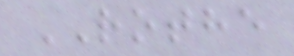ROTHE
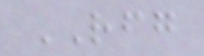RFG
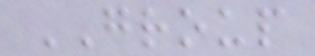GROUP
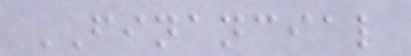FINANCIAL
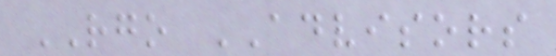RGO ADVISORS
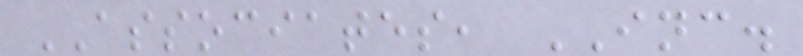ASSOCIATES, INC.
